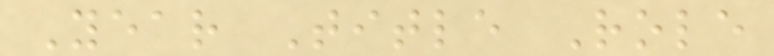Year Title Role
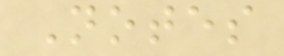Notes
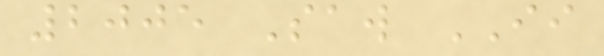2005 Saw II
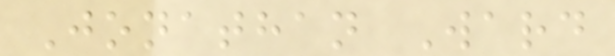Jonathan Ward
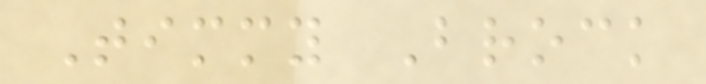Timmy Brock
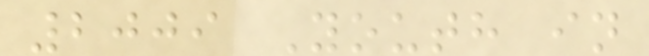2009 Youth in
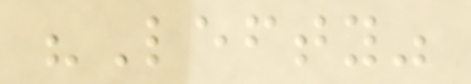"Lefty"
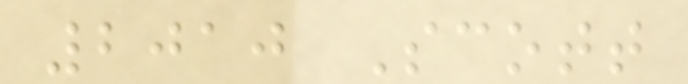2010 Scott
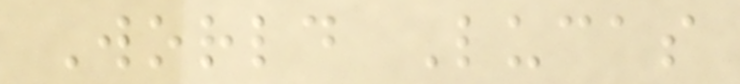World Lucas
